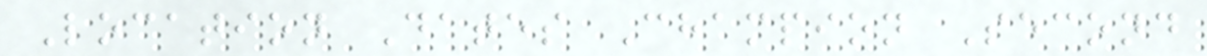Location Dates Champion Second
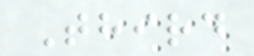Third
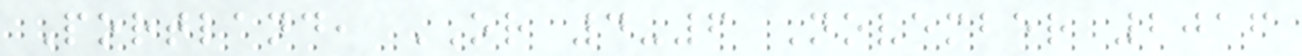Portland, OR 4-6 November 2016
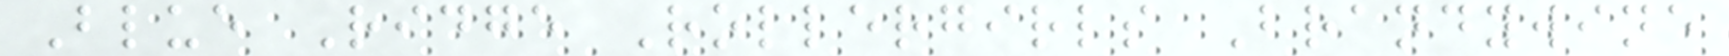Blue Ridge Rollergirls Brandywine
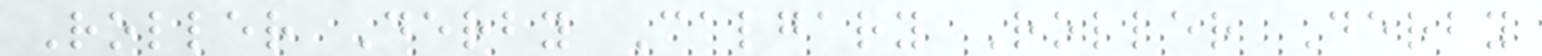Roller Derby Calgary Roller Derby
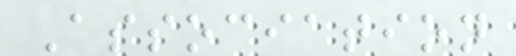Association
